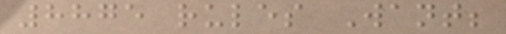8875 rules Want;
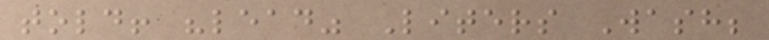told! "lead" Liters Wash;
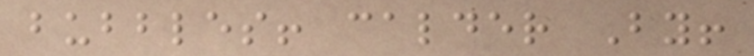bubbles! calder By!
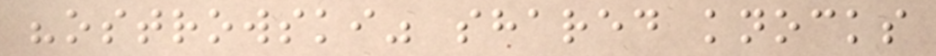"ostrowski" shared knocks
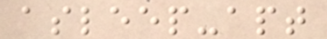asleep-apt
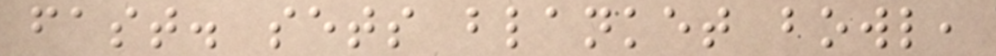fast. sets blanket bowl,
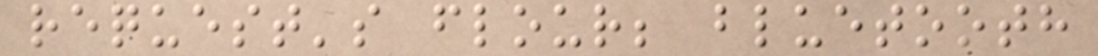request's flour; bluetooth
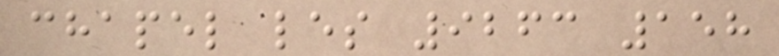chapel les 9263 158
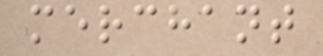merchant
